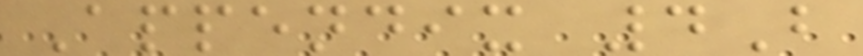Appendix 4B
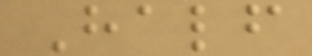Half
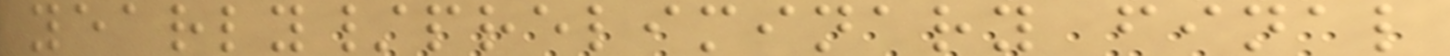yearly/preliminary final
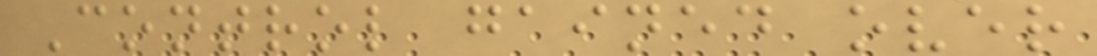Control gained over
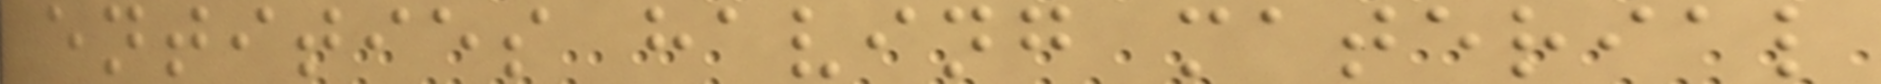entities having material
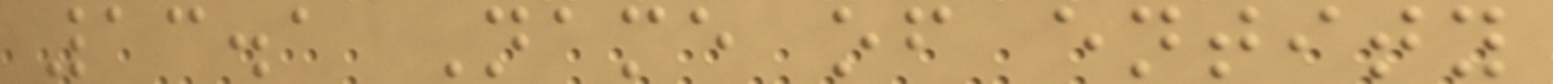13.1 Name of entity
